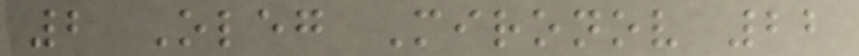2 Oleg Mironov 22
